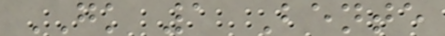GK 1 Bente
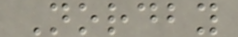Nordby
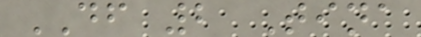DF 2 Tina
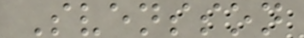Svensson
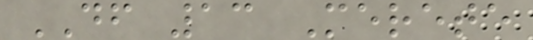DF 13 Merete
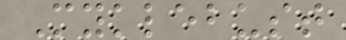Myklebust
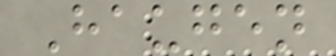Haugen
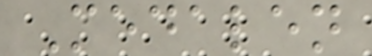Medalen
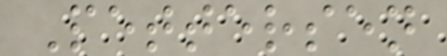Pettersen
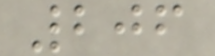206
